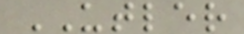UTLER
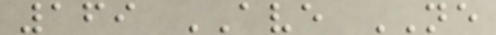169 AVE NE
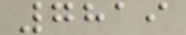7819
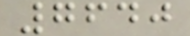7640
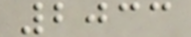2033
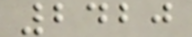2420
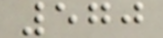570
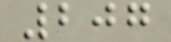207
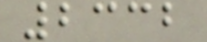2332
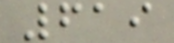619
